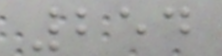254
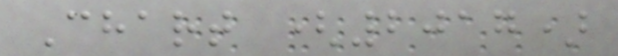Chart (2017)
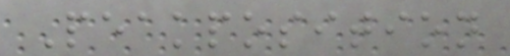Peakposition
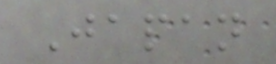Japan
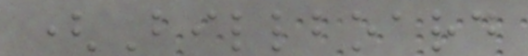(Billboard
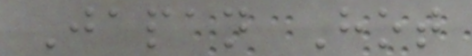Japan Hot
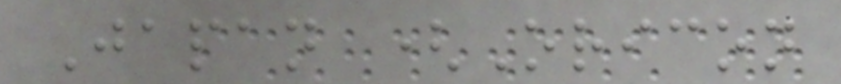Japan (Oricon
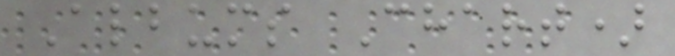Albums Chart)
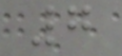7
